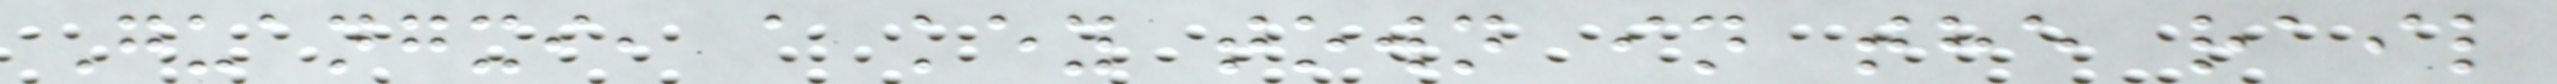Guangxi, a key town in the rail
